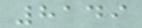8149
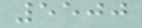5500
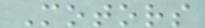Motors
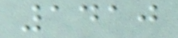1410
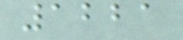1221
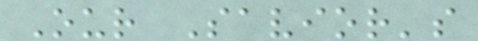Our Savior's
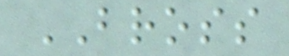BROSS
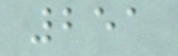251
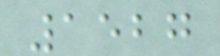1527
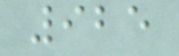925
